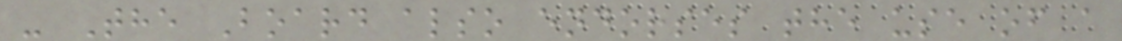- The Board also endorses the use of a
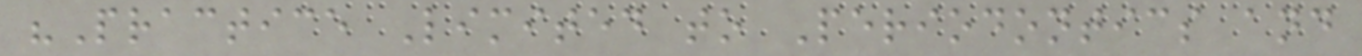"Practice Limited to Periodontics and
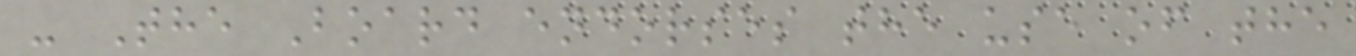- The Board endorses the use of the
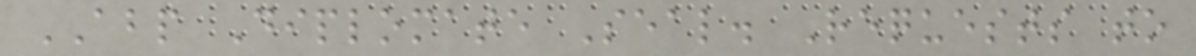ABP Diplomate Seal. Requests to
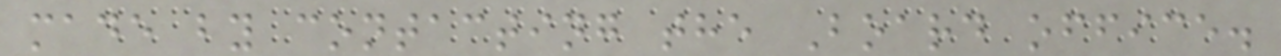made by contacting the Board office.
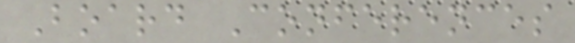Board Conferences
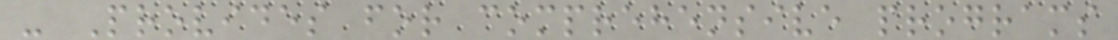- Provides for comprehensive programs
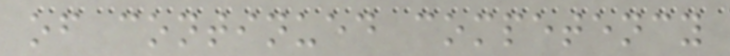of continued competency
